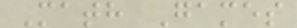Math Games
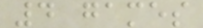4 games
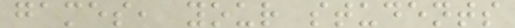games, your students
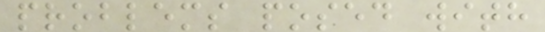problems posed with
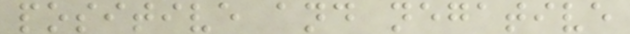positive and negative
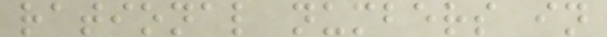rational numbers in
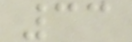33
